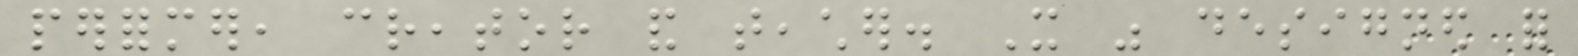performer, creator and teacher. It was designed for
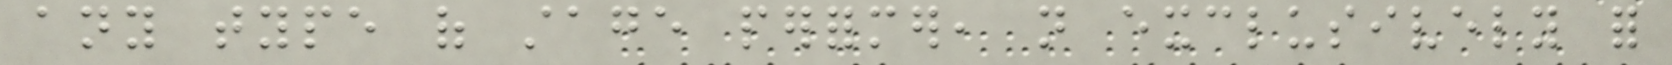any type of stage performer, not exclusively for
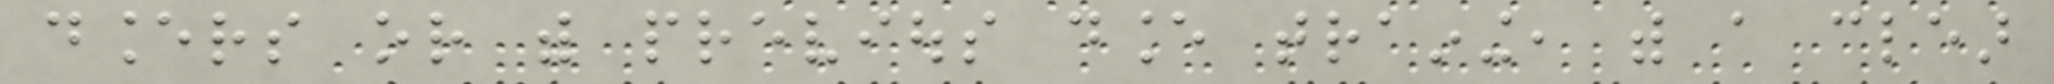dancers or with previous dance training, with a clear
